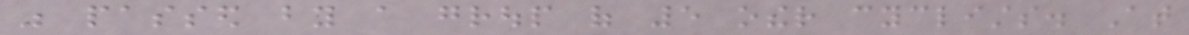was passed by a group of 5 other cyclists. At
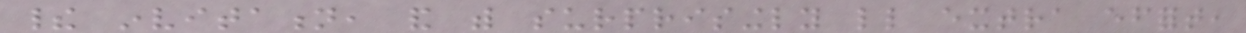their invitation, and with surprisingly little extra effort,
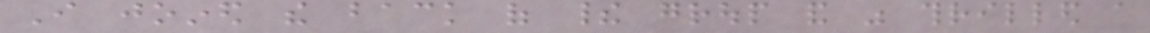I joined the back of their group and was thrilled a
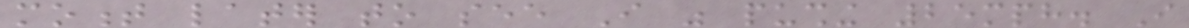moment later to see I was pushing 25mph. I
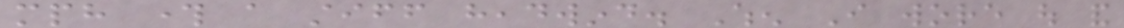mph through a stiff headwind. When I wore out and
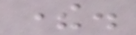there.
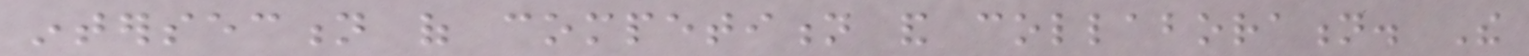intersection of competition and collaboration. The
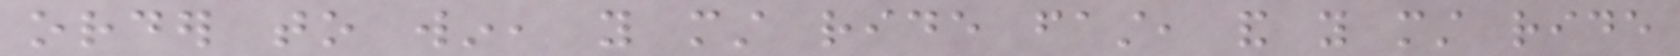order to win, you must ride fast, and you must ride
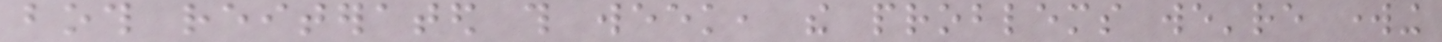both reiterated this week, the problems we're working
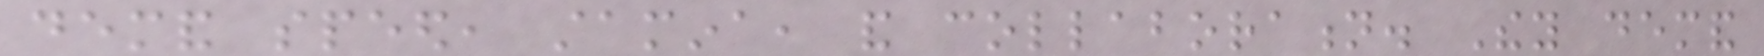demand speed, stamina, and collaboration. They demand
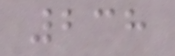238
